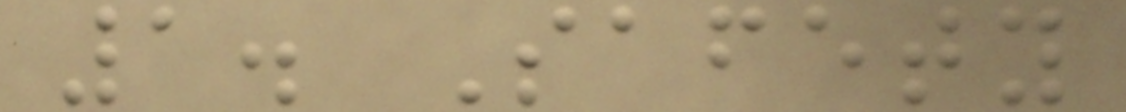1. Safety
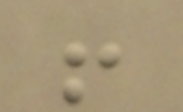!
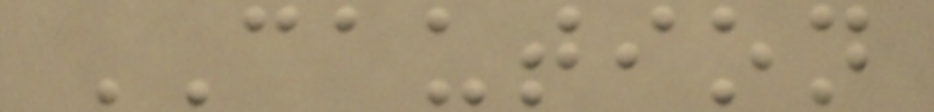CAUTION
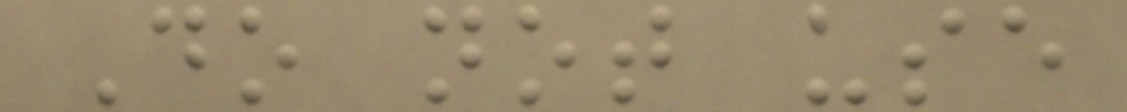Do not use
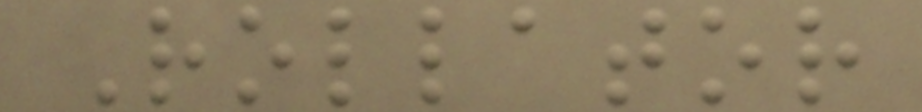Rollator
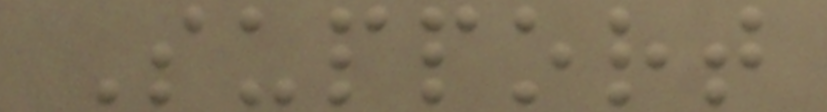Support
